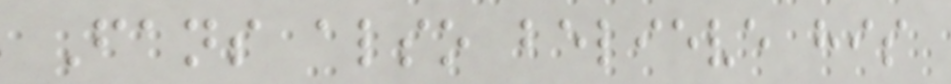Fans also believe his
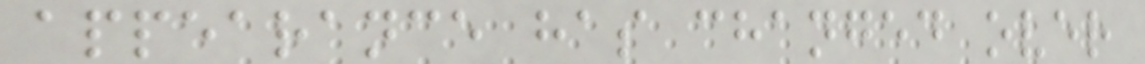appearance has changed over
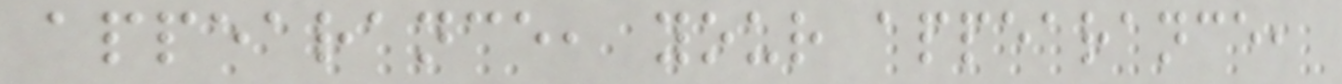appearance, your appearance,
